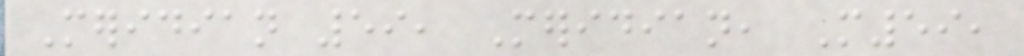Meridian 59, Meridian, M59,
